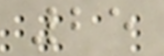25
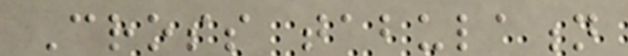Cross tabulation
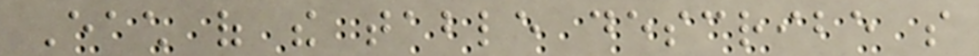Each of the table describe so
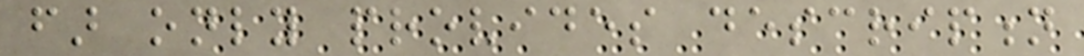far only provides description
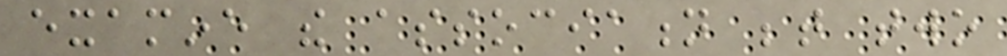examine the association between two
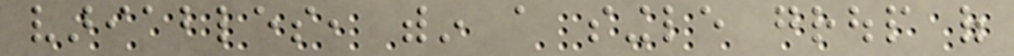variables, within a single group of
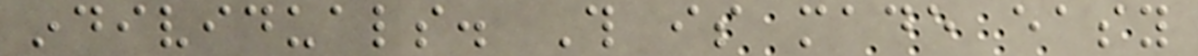individuals. This is made easy
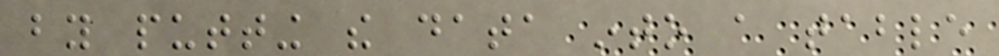by putting the data into a table
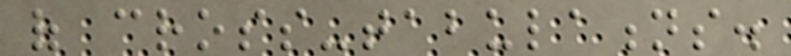of cross-tabulations.
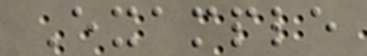Example
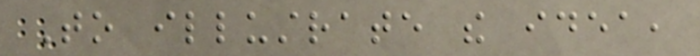To illustrate the idea,
